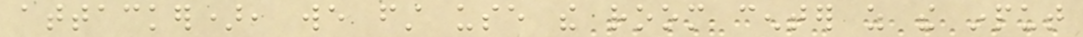attacker), we first use the room center as the input
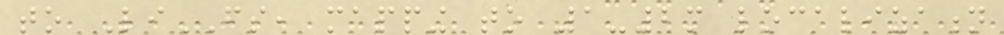to LiFS, mapping to 1-2m localization
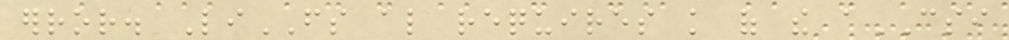error. LiFS also requires knowledge of the aCSI
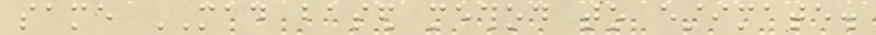same MAD based method to estimate.
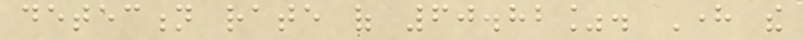detection rate of 60.82%. Here the
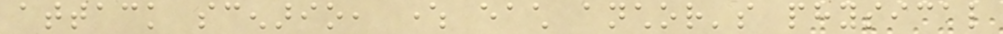attack scenario, where each anchor's physical
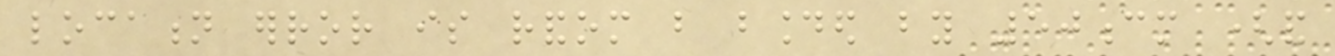location error is random but bounded by 50cm (and
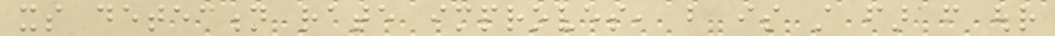its detection rate improves, but is still far from our
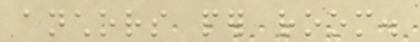anchors per room.
